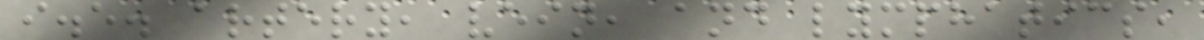i.e. artery, vein, and lymphatics,
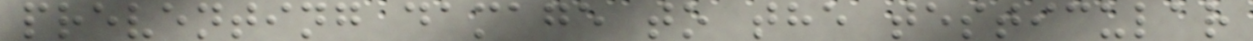preventing damage to the testicular
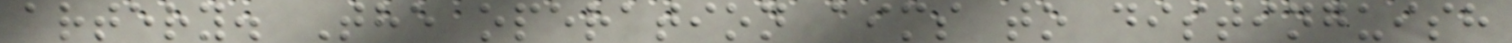artery. The operation aims to distinguish
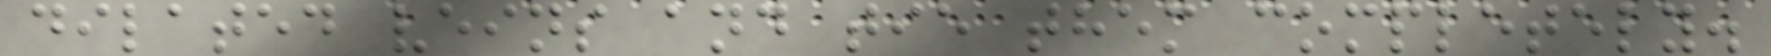dilated veins and tie them completely.
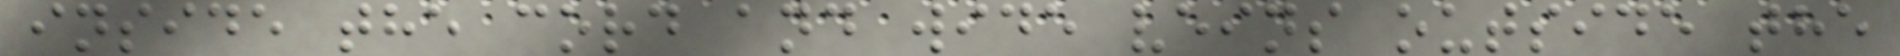inside the cord and wide veins outside the
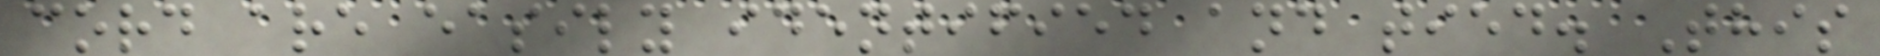cord are easily identified and tied. This
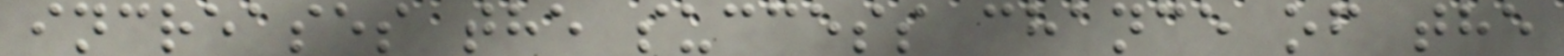increases the success chance of the
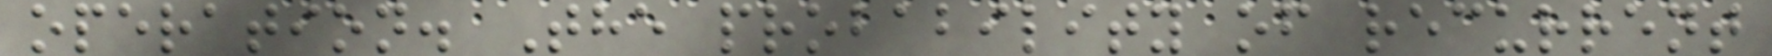operation. The probability of recurrent
